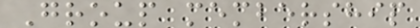Group membership
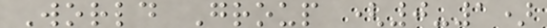World Group (0-1)
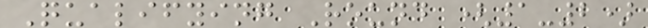Qualifying Round (1-2)
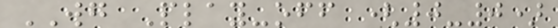WG Play-off (0-0)
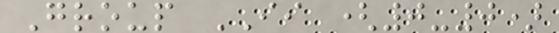Group II (0-0)
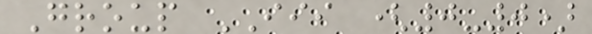Group III (0-0)
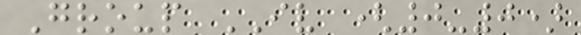Group IV (0-0)
